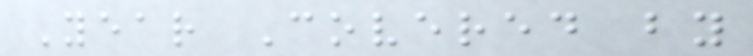Year Covered by
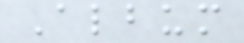Album
